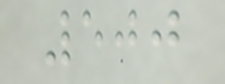500
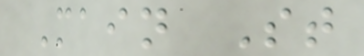Main St
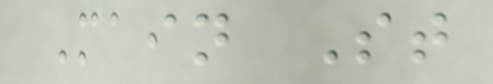Main St
